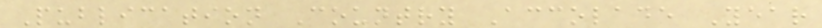Publication Country Accolade Year
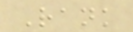Rank
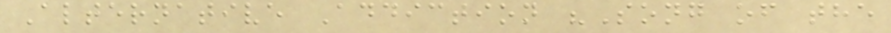Alternative Addiction "Song of the
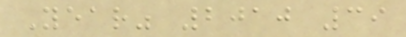Year" 2010 39
